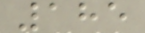185
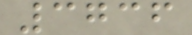3736
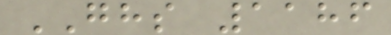GHS 1186
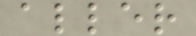aller
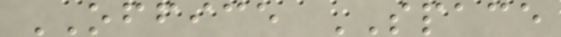OFFICE SPACE
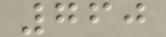760
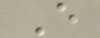E
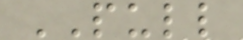PULL
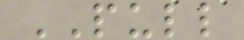PULL
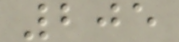205
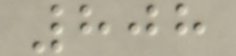808
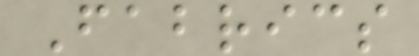Fabrics
